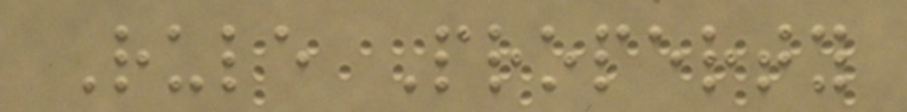Rule Property
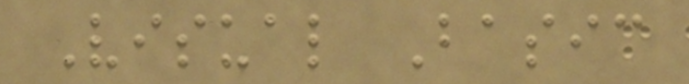Visual Basic
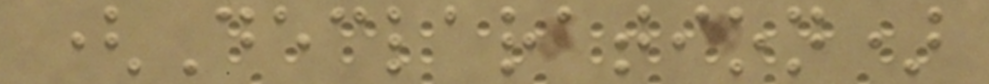(Declaration)
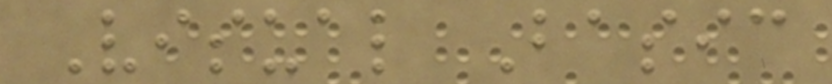Visual Basic
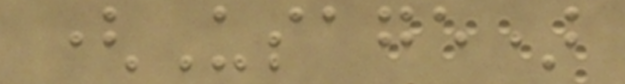(Usage)
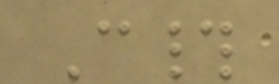C#
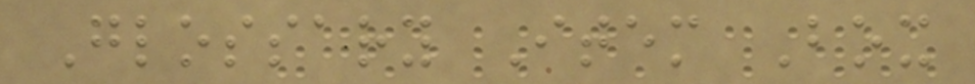Glossary Item Box
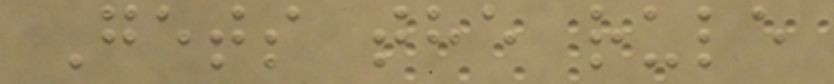Gets the rule
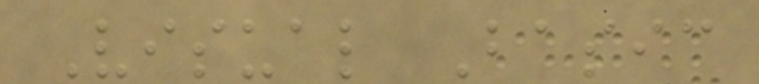Visual Basic
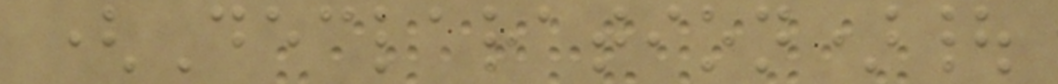(Declaration)|
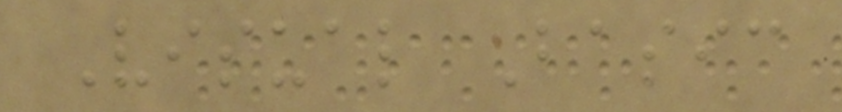Visual Basic
